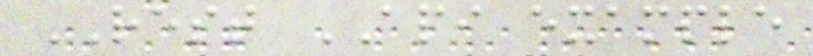REST API example
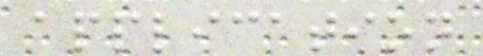application
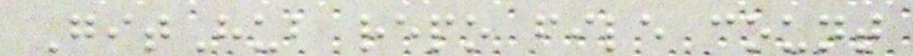GitHub repo file count
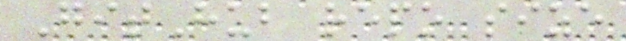GitHub repo size
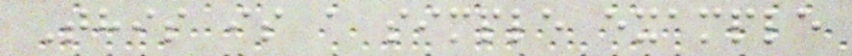This is a simple example
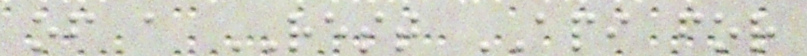of a REST API for
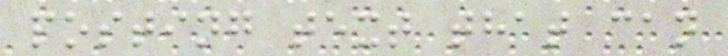posting text that can
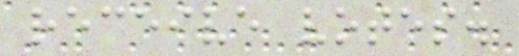receive votes.
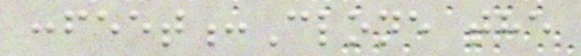:feet:Clone the
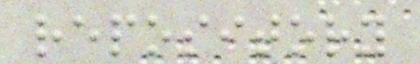repository
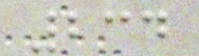234
